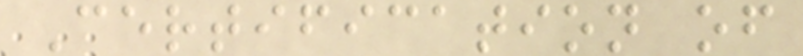Certification of
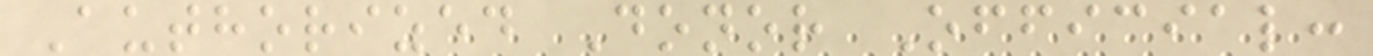Authorized Donor Official:
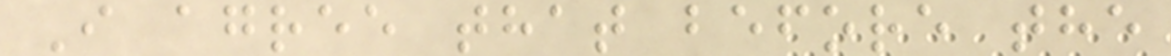I agree that before the
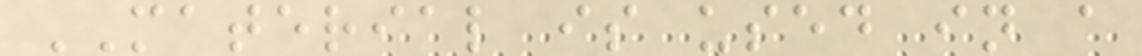MATERIAL is used in a
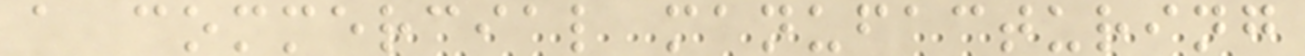a commercial manufacturing
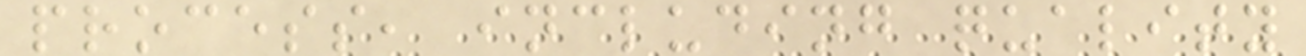process, including quality
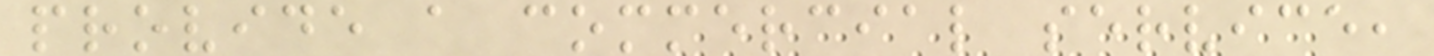provide a commercial service,
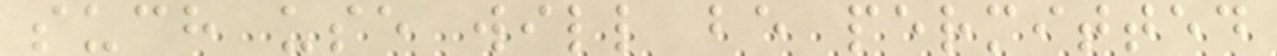such use will be permitted
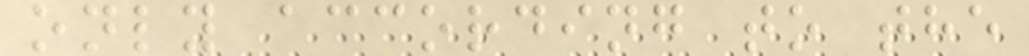only according to the
